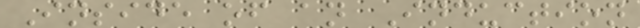Inside of an Induction
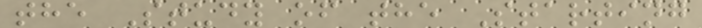the Study of the Starting
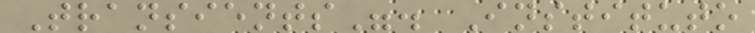Transients". Instituto
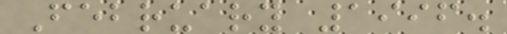February 1996.
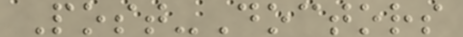Post-Doctors
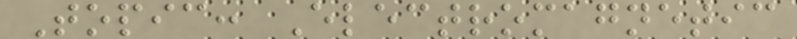Topic: Electromagnetic
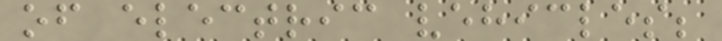of electric vehicles;
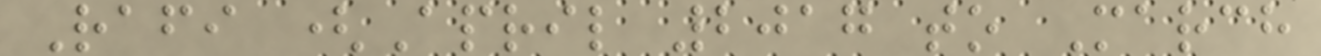Rafi (April 2017 to March
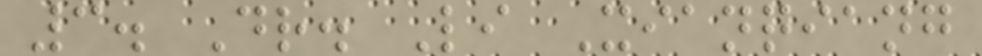3. Dr. Li Xianqiang
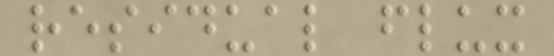residual flux
